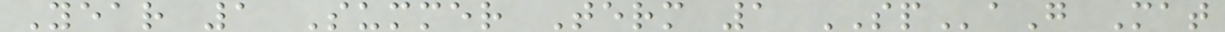Year 1 Summer Term 1 SPaG Mat
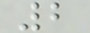2
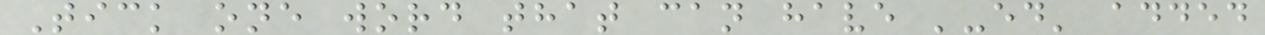Tick one word that can have '-ed' added
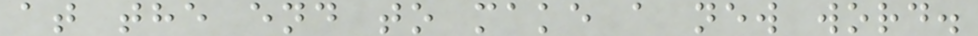at the end to make a new word.
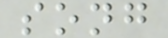song
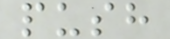push
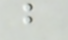b
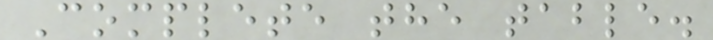Complete the table.
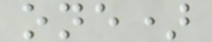one)
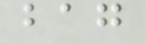bag
